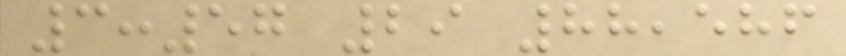3:57 29 88,586
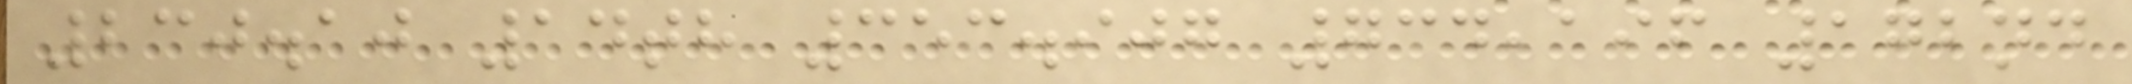230.10 14th 353.907 734,196 172nd
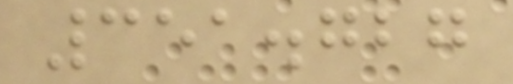351.727
